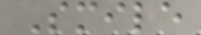Smile
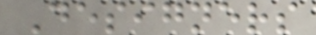Designers
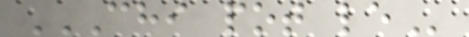CHI POT LE
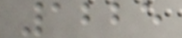1225
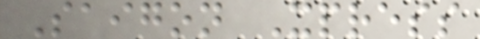Saigon Xpress
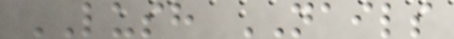LUSH NAILS
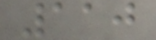110
